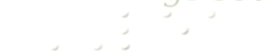LEA
